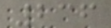236
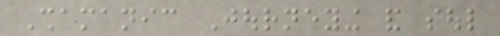Shamanic Journeying and soul
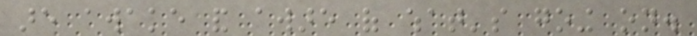are awake and aware of what's going on.
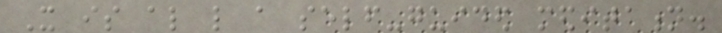It is also like a self-guided meditation.
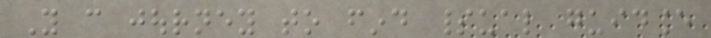You can journey to find spiritual guidance
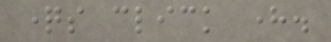questions click here.
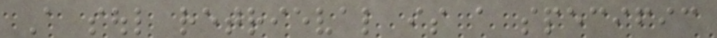A soul retrieval is a specific
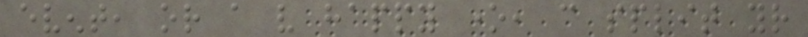event, or a very happy one, can split your
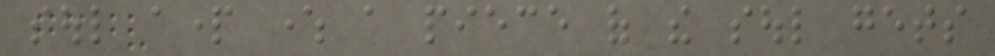soul apart where a piece of the soul gets
